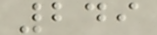249
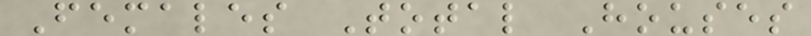Females Total Houses
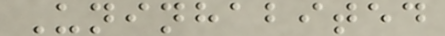Uninhabited
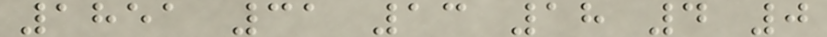1851 31 13 18 4 0
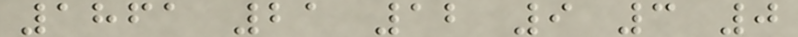1861 21 12 9 3 0
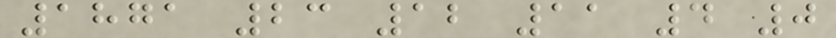1871 23 12 11 4 0
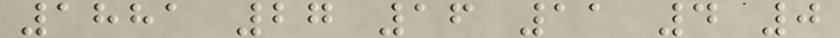1881 27 16 11 4 0
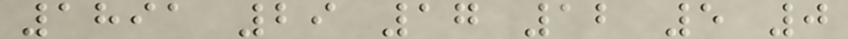1891 29 17 12 5 0
